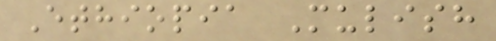Ethiopia Mulish
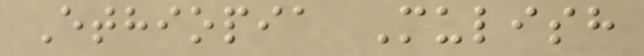Ethiopia Mulish
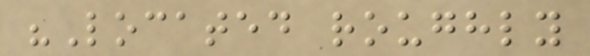"Located roughly
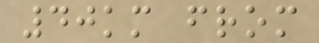40km from
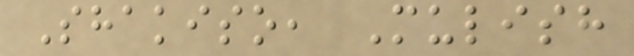Shakiso, Mulish
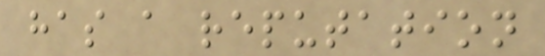has a reputation
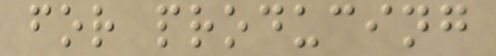for producing
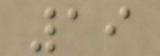19
